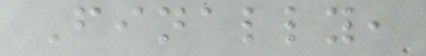Finally,
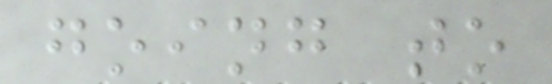going to
